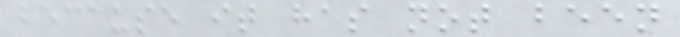because it has not been
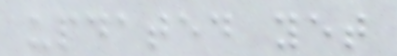updated yet
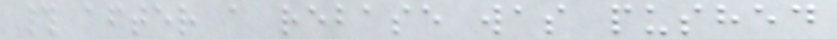# after a rebase was pushed
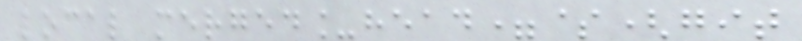local merged_head=$(git
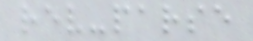rev-parse
